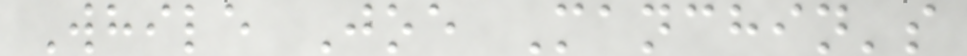While Joe Manchin's
